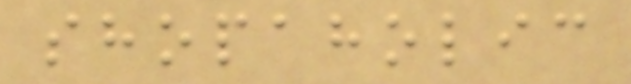shopaholic
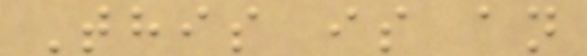This is an
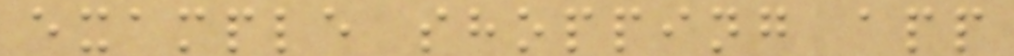example shopping app
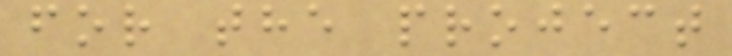for the project
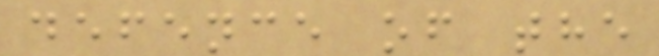defence of the
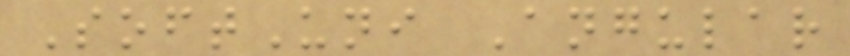SoftUni Angular
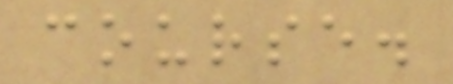course.
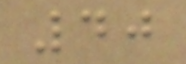40
